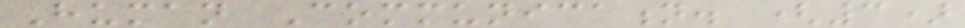Human Communication. (3)
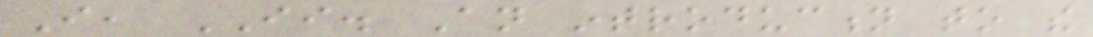I, II. An introduction to the
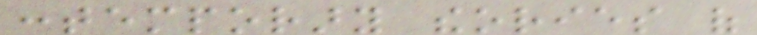contemporary theories of
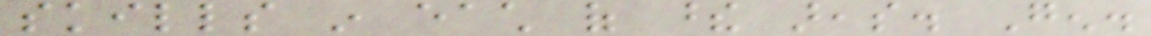skills in each of these areas. Gen.
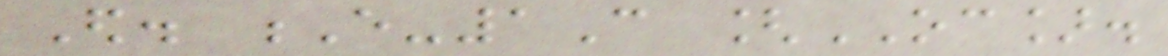Ed. E-1C [OC].
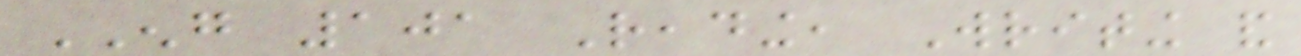ENG 101 Reading, Writing and
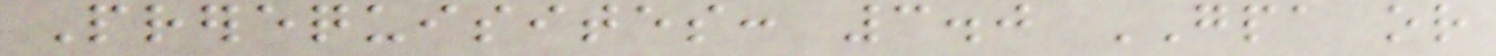Prerequisites: 3.0 GPA or
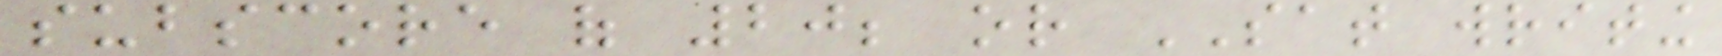subscore of 20; or SAT writing
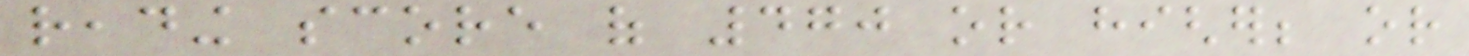reading score of 470 or higher; or
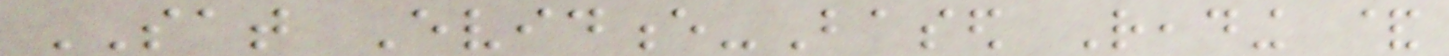SAT Evidence-Based Reading &
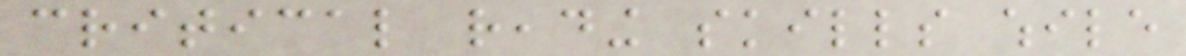critical reading skills while
